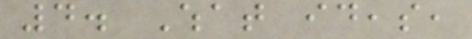4. What ideas,
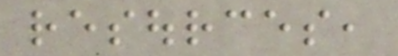resources,
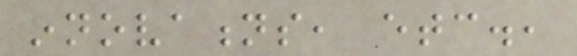innovations, etc.,
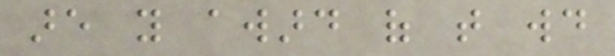are you award of that would
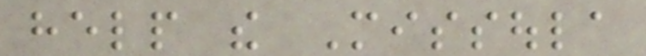help the Missoula
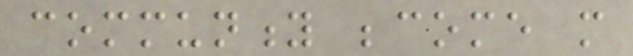community become more
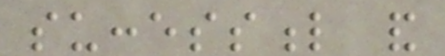successful and
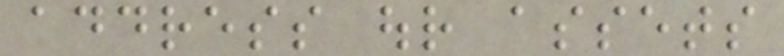address our assets
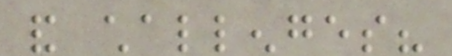and challenges?
